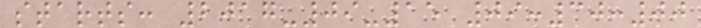starts: 2017-09-15 09:30:00
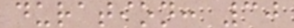duration: 30
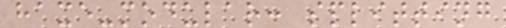haxe-modular: splitting
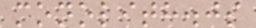monolith.js
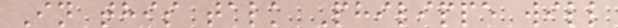In this talk Philippe will
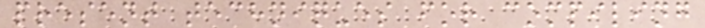present techniques for compiling
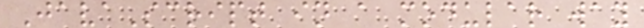JavaScript in a modular way
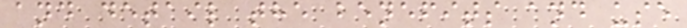and detail the benefits and use
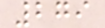279
